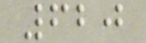620
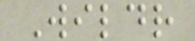Wildr
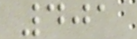401
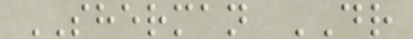SHERMAN DR
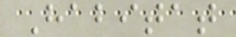Habitat
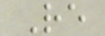Re
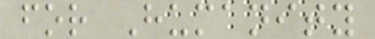for Humanity
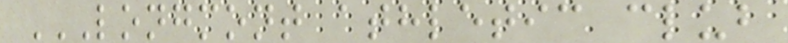LONGMONT ATHLETIC CLUB
